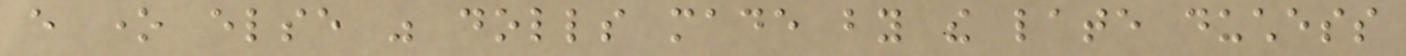every one else was dolls made by the late duchess
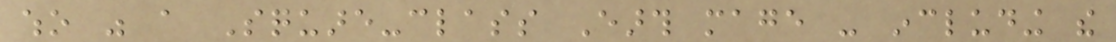who was a Square-class Earth mage - including the
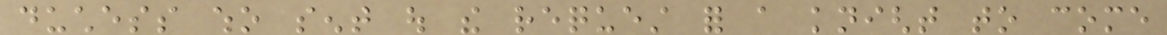duchess who sent out the request for a knight to come
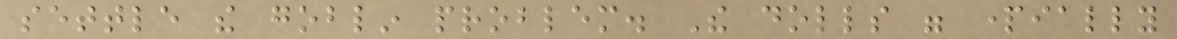settle the goblin problem. The dolls were partially
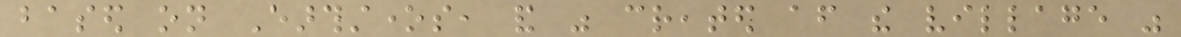based on Earthstones, and was created after the village was
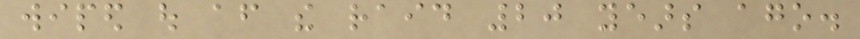wiped out after the raid 20 years ago.
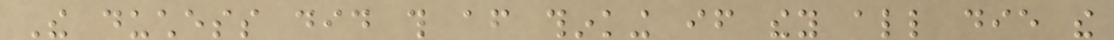The duchess did this after thinking if they all die the
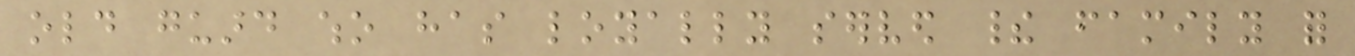old guard who has loyally served their family for
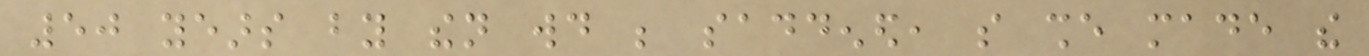50 years by then would be saddened, so she made the
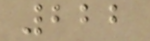222
